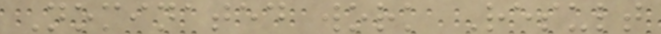Nominated work Result
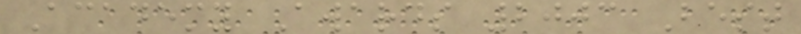Academy Awards 2003 Best
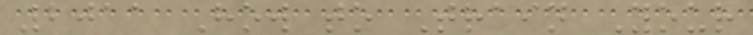2011 How to Train Your
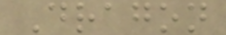Dragon
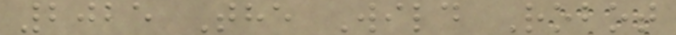2025 The Wild Robot
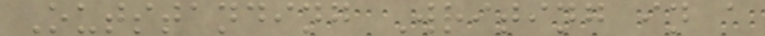Outstanding Writing in a
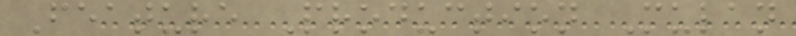Feature Production Mulan
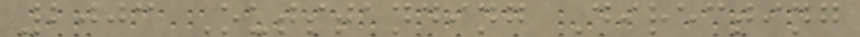2003 Outstanding Directing
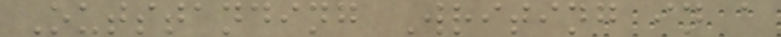Outstanding Writing in a
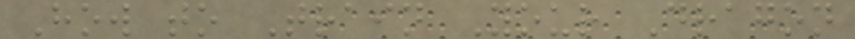How to Train Your Dragon
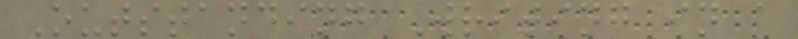Outstanding Writing in a
